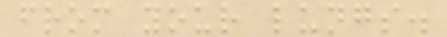from your lungs.
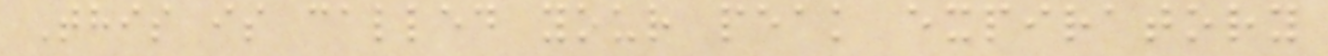This is called your peak expiratory
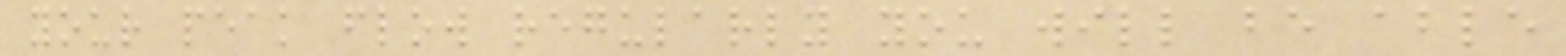your peak flow regularly you will be able
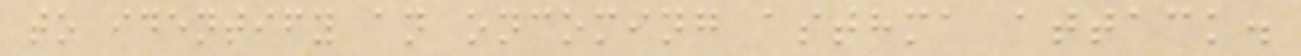to identify an oncoming asthma attack.
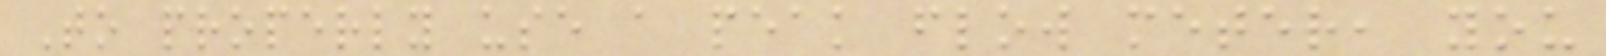To properly use a peak flow meter, you
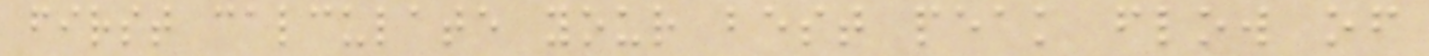first calculate your best peak flow of
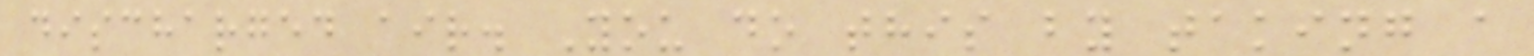discharged air. You do this by taking a
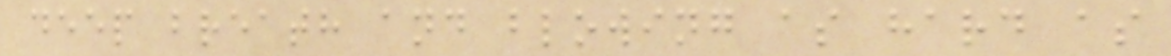deep breath and blowing as hard as
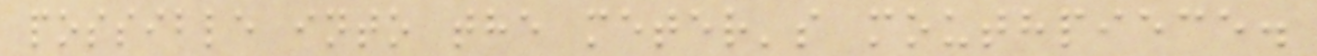possible into the meter's mouthpiece.
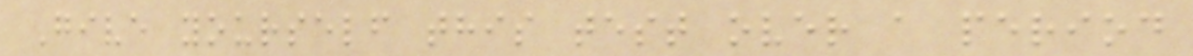Give yourself this test over a period
